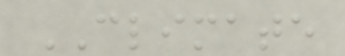CLIMATE
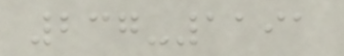237-1191
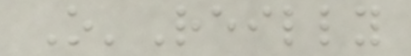O'Reilly
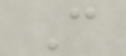C
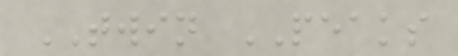TWIN PEAKS
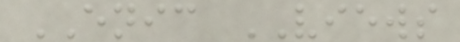ENIC VIEWS
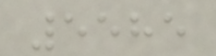5585
